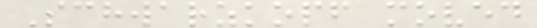Schwarzkopf moved
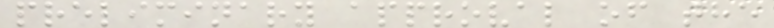preliminary approval of the
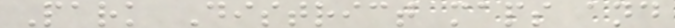Park District maps and
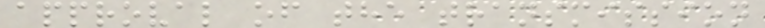approval of the transmission
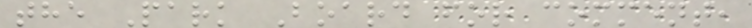the Park Board for comment,
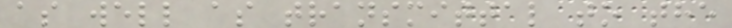as well as transmittal to the
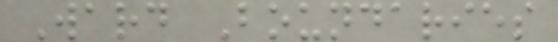Ward Boundaries
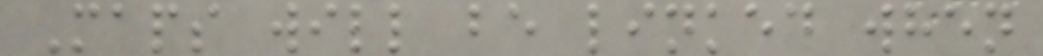Maps will be linked when
